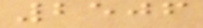2506
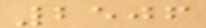2506
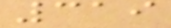319
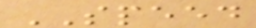SPEED
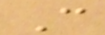C
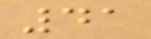41
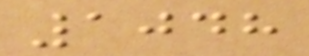1048
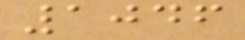1046
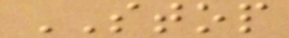STOP
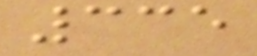335
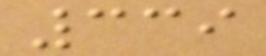339
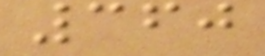360
